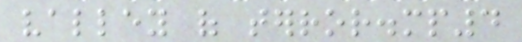valley of terror.mp4
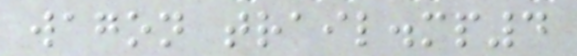wagon trail.mp4
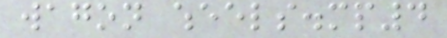wagon wheels.mp4
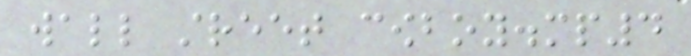wall street cowboy.mp4
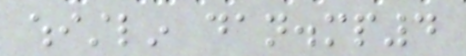whistlin dan.mp4
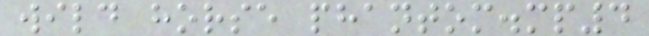wild horse phantom.mp4
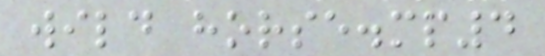wild horse.mp4
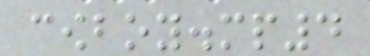cowboy.mp4
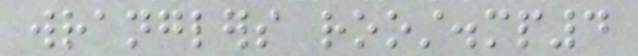wranglers roost.mp4
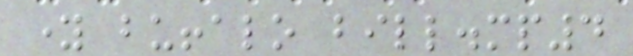young buffalo bill.mp4
